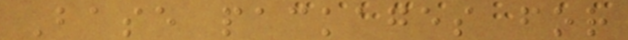Base packages for
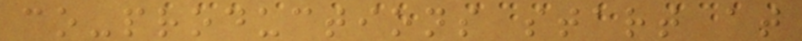co-productions start at
